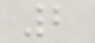2
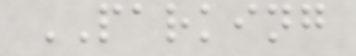PARKING
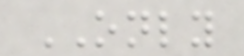ONLY
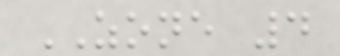ZONE 4
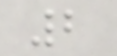2
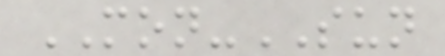MON-SUN
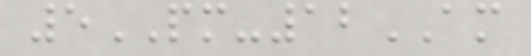5PM-12AM
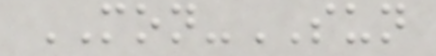MON-SUN
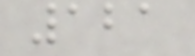121
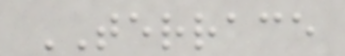TERRACE
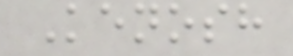Kenosh
